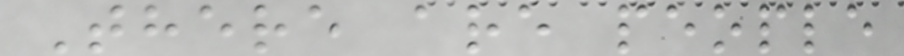There are people
